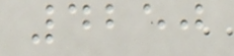4250
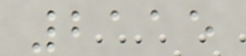2115
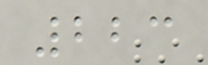223
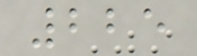225
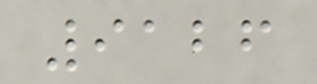9126
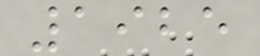1925
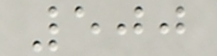500
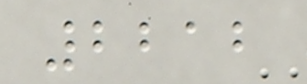2212
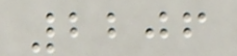2206
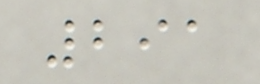291
